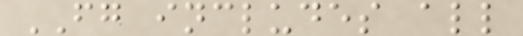FG includes all
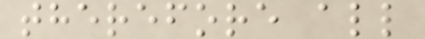therefore all
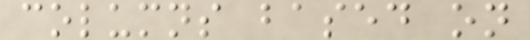columns based on
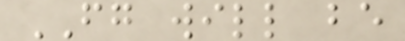FG will be
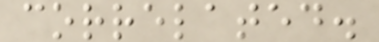correlated.
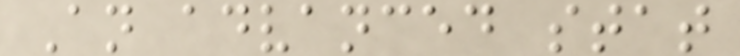An advanced stat
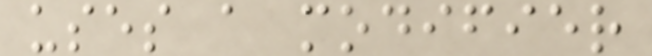uses a modifier
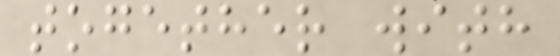together with
